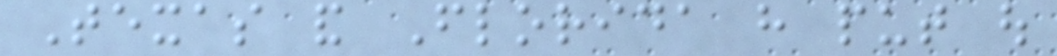Texas and Florida have put out
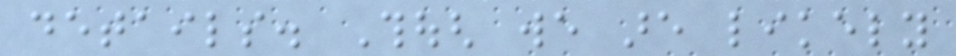details. Though we are likely
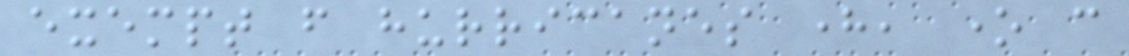exempt from hurricanes here, one can
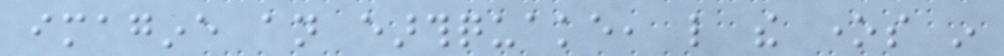imagine an earthquake, like the ones in
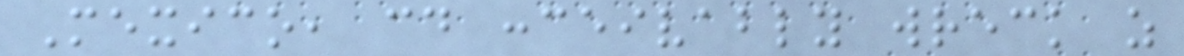Mexico, could conceivably wreck as
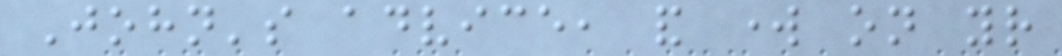John's advice, and work on your
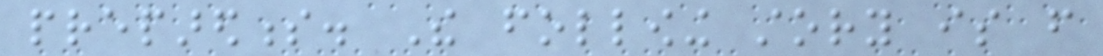preparedness. The following story is from
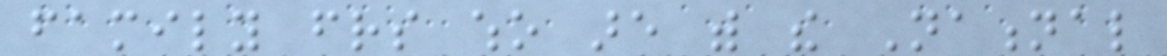family friends who are with the National
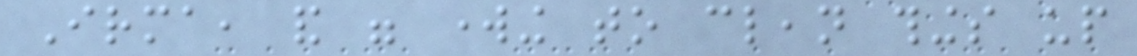Irma, and were working to clean things up
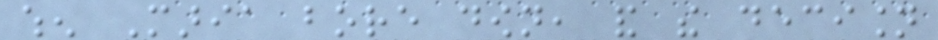when Maria bore down, and the decision
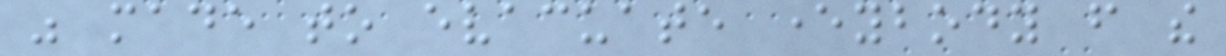was made to evacuate everybody from the
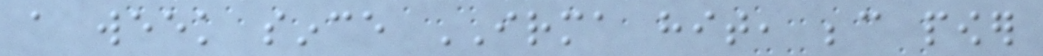a week since IRMA hit, because power
